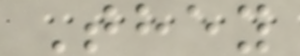They
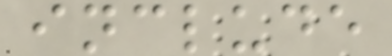include
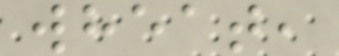wheat,
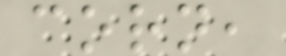corn,
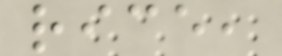rice,
